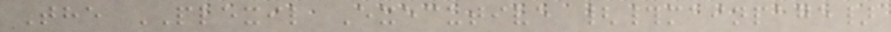The PLEXIL Executive {#mainpage}
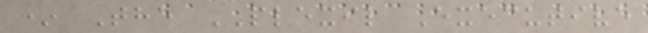* The PLEXIL Executive
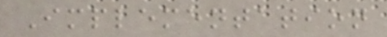Implementation
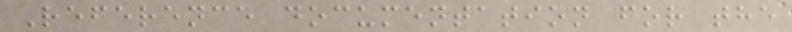Reference documentation for the
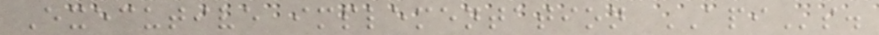Executive implementation APIs.
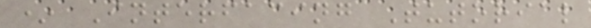* Interfacing Tutorial
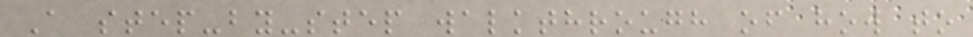A step-by-step walkthrough of how to
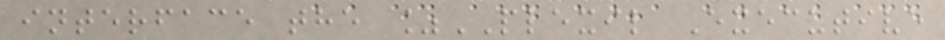interface the %PLEXIL Executive
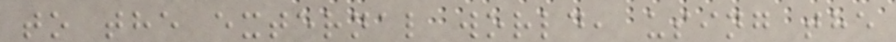to the external world, using the
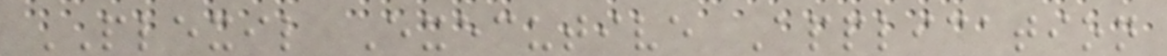PLEXIL Executive Application
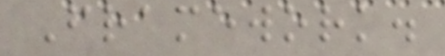Framework.
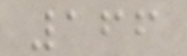166
